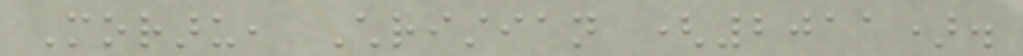Moraru, Christian (2011).
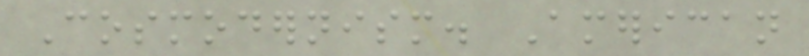Cosmodernism. American
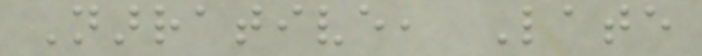Narrative, Late
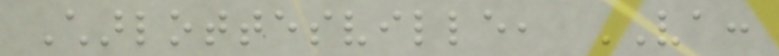Charlottesville, VA:
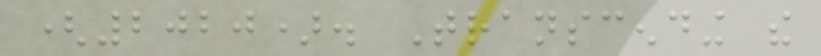(2020). Transcending the
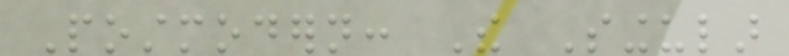Postmodern: The Singular
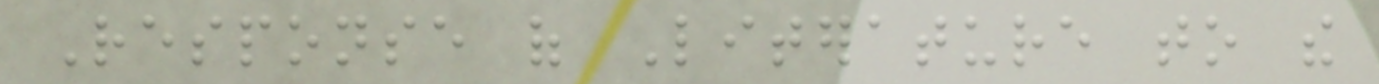Response of Literature to the
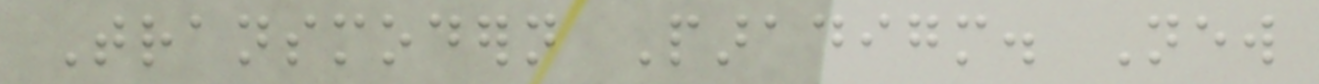Transmodern Paradigm. New
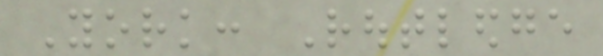York: Routledge
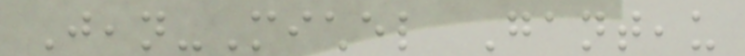Jean-Michel Ganteau
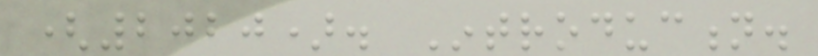(2020). Introduction.
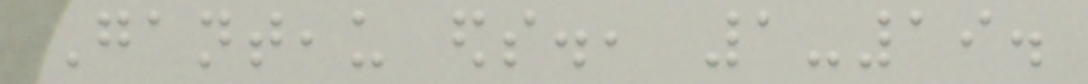Ganteau eds., 1-19.
